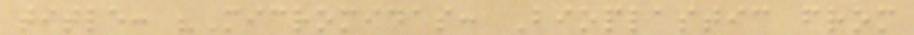title: "Micromidas: Bioplastic from
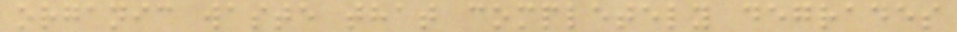organic waste that completely degrades
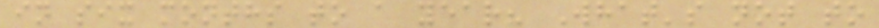in six months to a year? What's not to
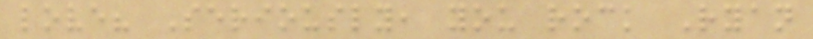love? Seriously, you rock Ryan
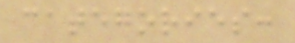categories:
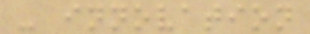- innovation
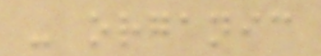- organic
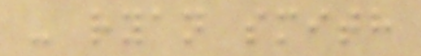- ryan smith
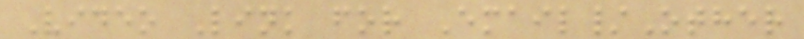Video Link for Email/Other
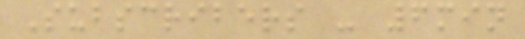Subscribers - 6min
